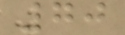70
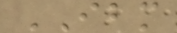IBM
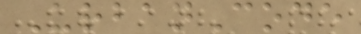UrbanCode
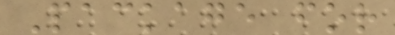Package for
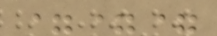===
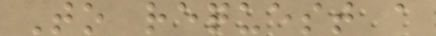To request a
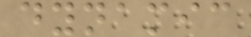dynamic
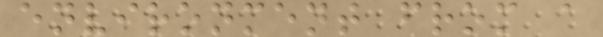environment from a
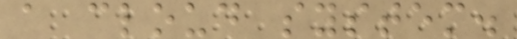a cloud system.
